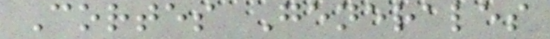Cortes Generales
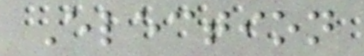Election
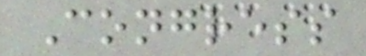Congress
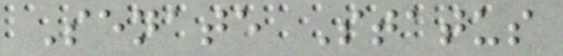Senate Status
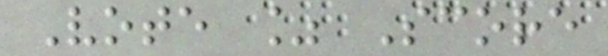Vote % Score
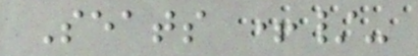Seats +/-
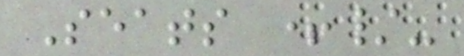Seats +/-
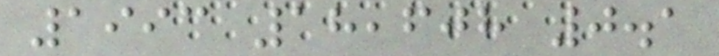1993 18,608 0.1
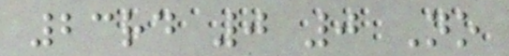23rd 0 0 No
